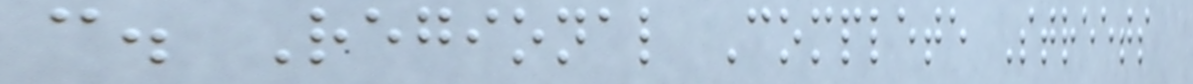c. Regional Complete Streets
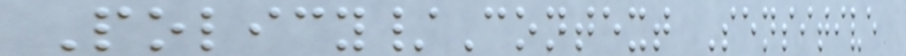Policy/Context Sensitive
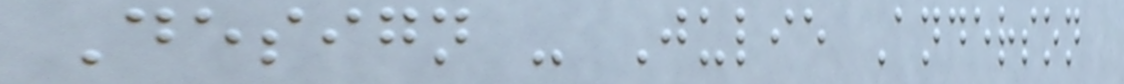Design - Julie Anderson
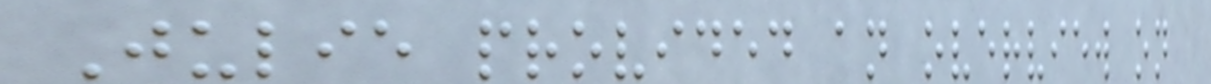Julie provided an overview on
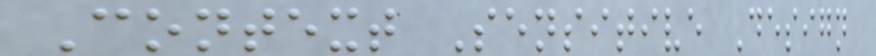Context Sensitive Design
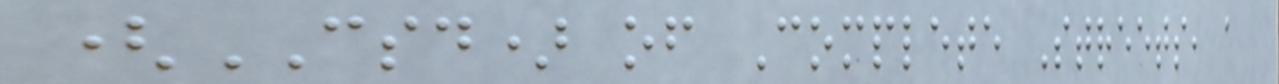(CSD) of Complete Streets, a
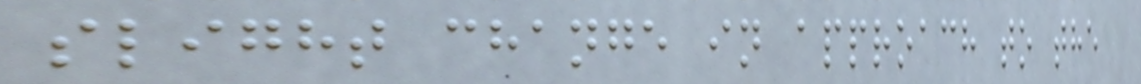slight change in approach to the
